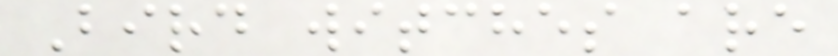Bird witches are
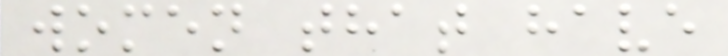women that have
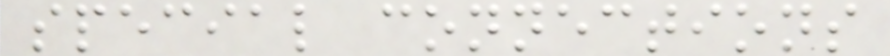special connections
